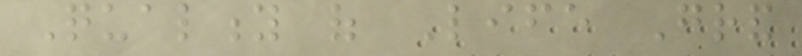Quality of Life Grand
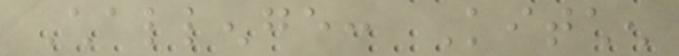Challenge: Kitchen
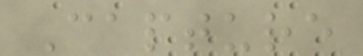Capture
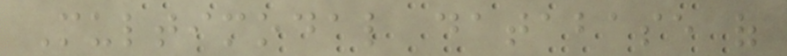Multimodal database of
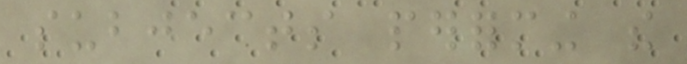subjects performing the
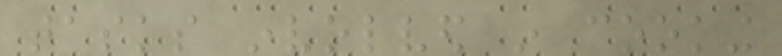tasks involved in cooking
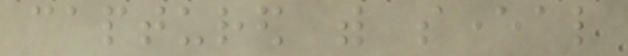captured with several
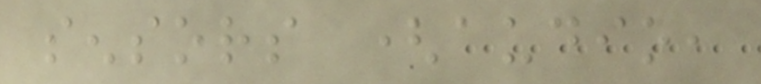sensors (audio,
